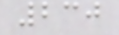230
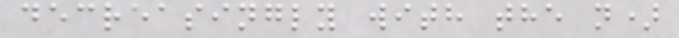decreasingly with the n)
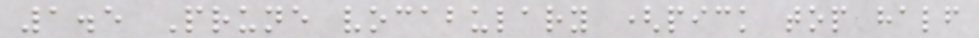1.5 Prune vocabulary (pick top half
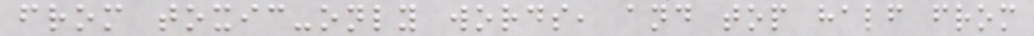from toxic-only words, and top half from
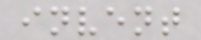invent
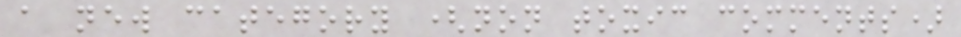a new category (non toxic comments)
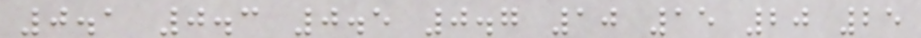0.1 0.3 0.5 0.7 10 15 20 25
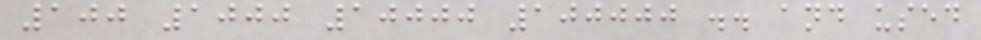100 1000 10000 100000 .. and used
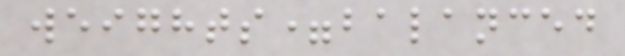weights=balanced
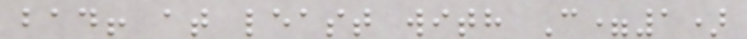bad! at least with C=1)
